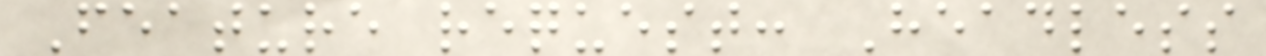Feature request: Headless
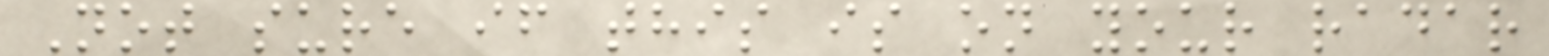Not sure if this is on your radar
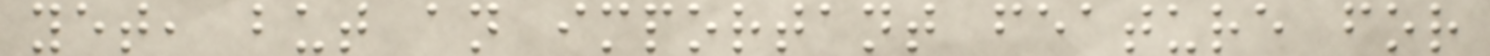yet, but an important feature for
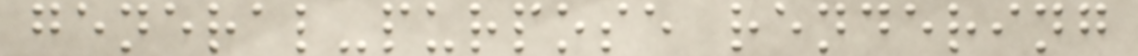general-purpose rendering
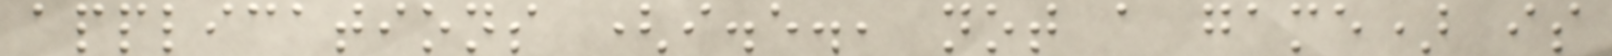applications (i.e., not a game) is
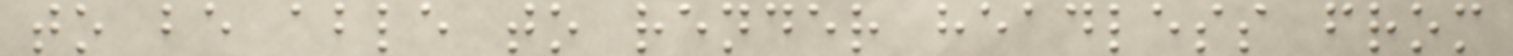to be able to render headless from
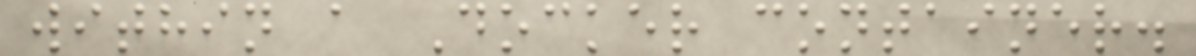within a Docker container.
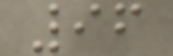96
